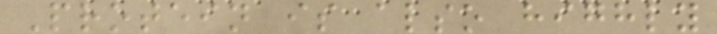Protein is also highly
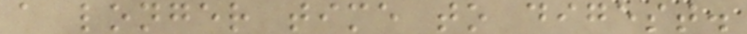a longer time to digest.
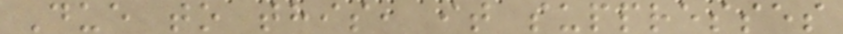Due to this, it suppresses
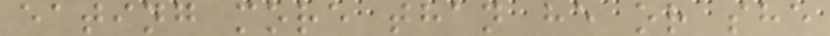eating more than he or she
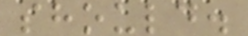should.
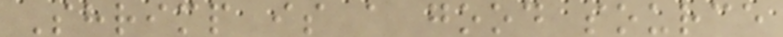Shrimp is a good source
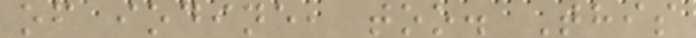of iodine, too. This
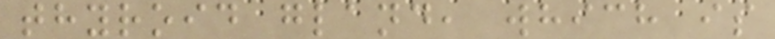thyroid gland, which is
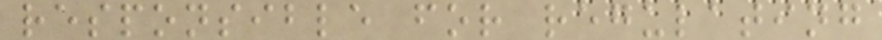responsible for regulating
